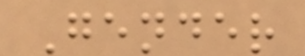Gender
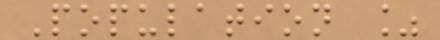Population %
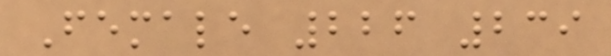Female 226 239
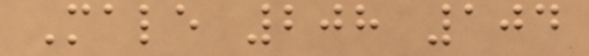Male 208 104
